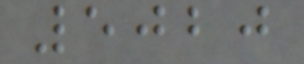5020
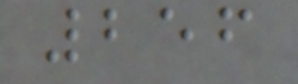256
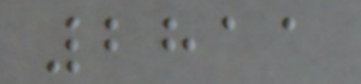2811
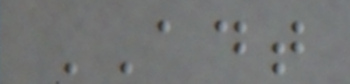ADT
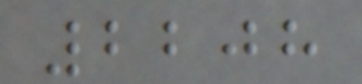2208
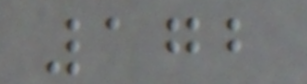172
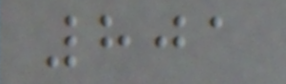801
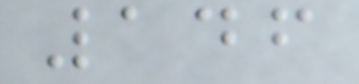146
